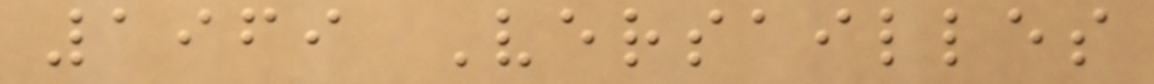1969 Versailles
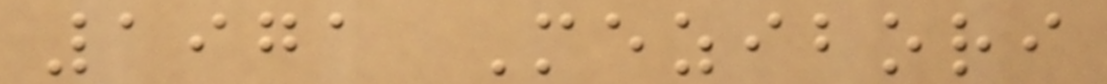1971 Mezibori
